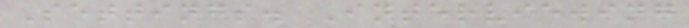Settings. Interviewing
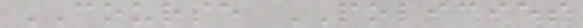COURSE POLICIES
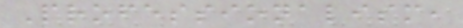Professionalism,
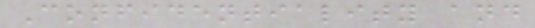Confidentiality and
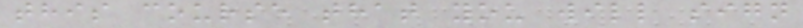this course that you will sign
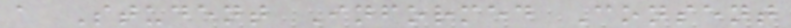a Student Informed Consent
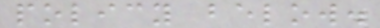policy below.
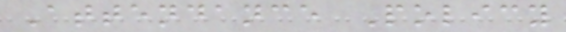Attendance Policy
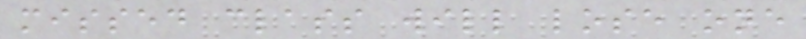missed class will lose one
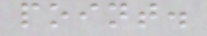point.
